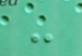-
